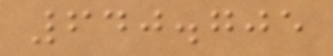640.705
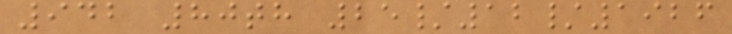942 80th 25/12/1926
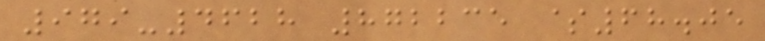979-4628 872235 $68.05
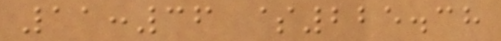11:36 $225.38
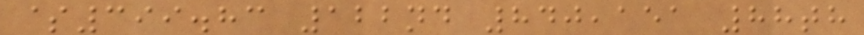$399.83 122nd 840,151 88th
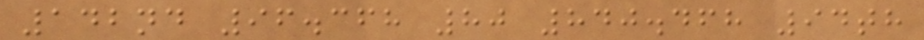142nd 96.368 80 840.468 94th
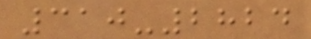310-2824
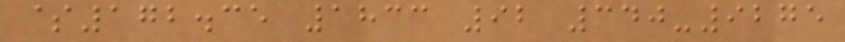$172.35 1833 92 340-9275
